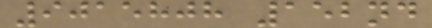9015808 152nd
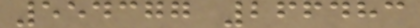554377 266483
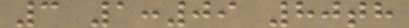3 1:09 80th
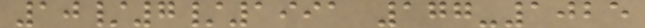10/7/1991 177-1025
